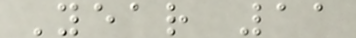Year 11
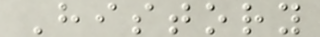History
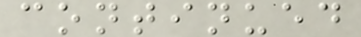continued
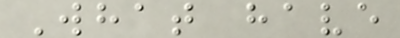What have
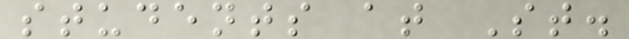students at St.
